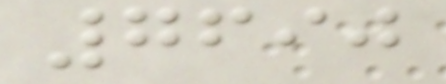7690
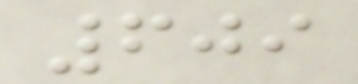609
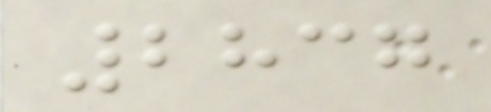2837
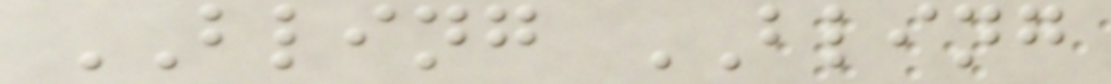BLING BLING
